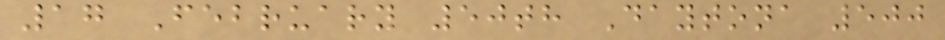17 February 50th Daytona 500
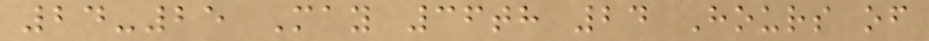24-25 May 36th 24 Hours of
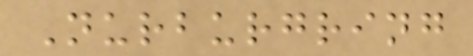Nurburgring
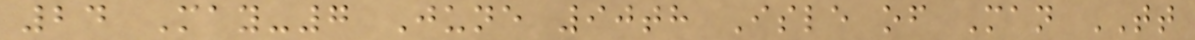24 May-7 June 90th Isle of Man TT
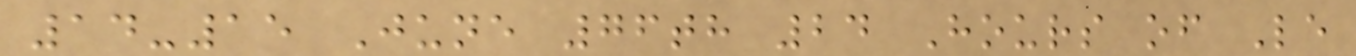14-15 June 76th 24 Hours of Le
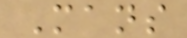Mans
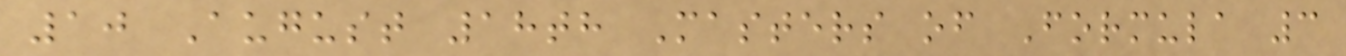10 August 18th Masters of Formula 3
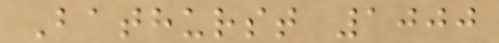Bathurst 1000
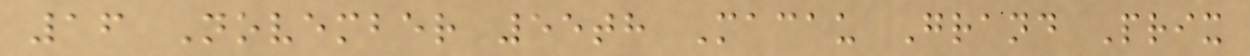16 November 55th Macau Grand Prix
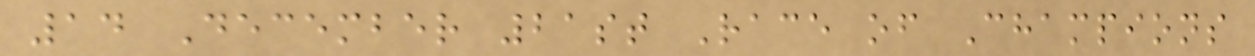14 December 21st Race of Champions
